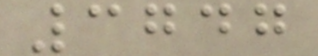3747
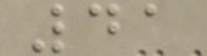41
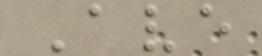Ave
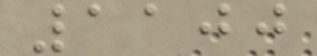1100
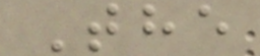The
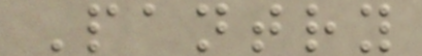Pantry
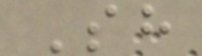Sh
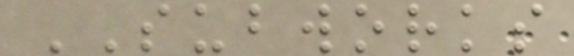SUBWORKS
